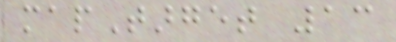mapTarget 13
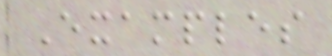Examples
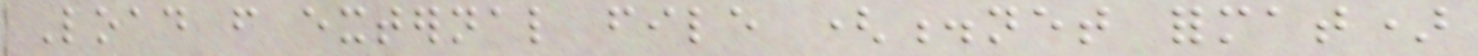Load from external file (.net format)
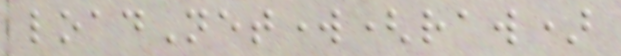loadNetwork(raw)
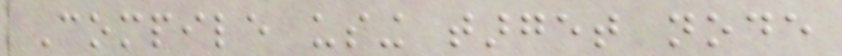Compile using target node
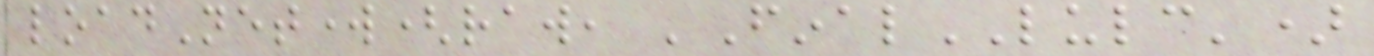loadNetwork(raw, 'FinalLULC')
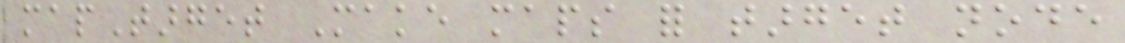mapTarget Make maps for target node
